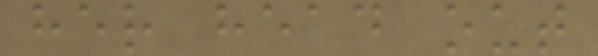her head out
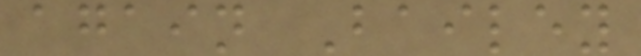again Bailey
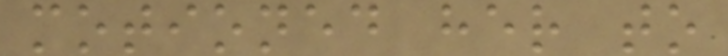motioned her to
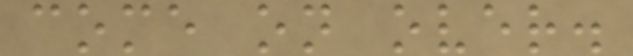come on over.
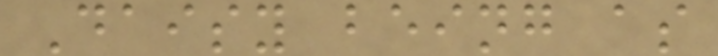Daisy being as
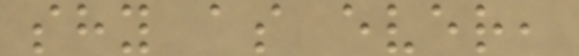shy as ever,
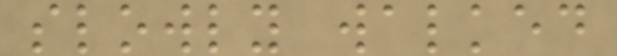slowly walked
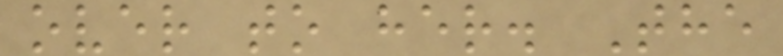over to her. The
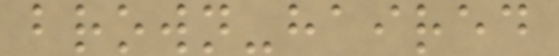brown-haired
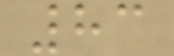83
